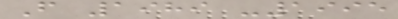From 1989 -1995
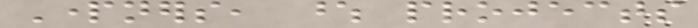Partners, whose projects
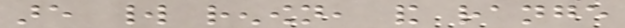are world renown, and range
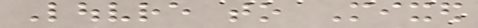Louvre to Mixed
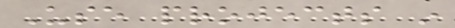Use projects in
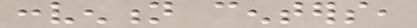convention centers,
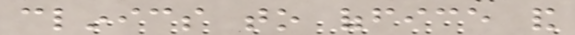clinics to office and
